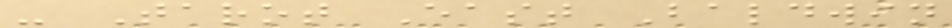- Tarot East Baldwin
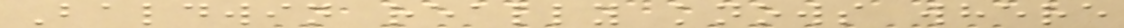Baldwin really knows where
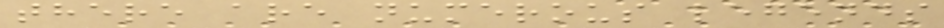there are numerous legends
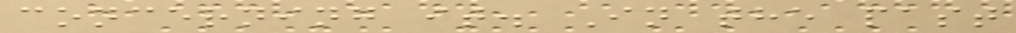concerning it. In the past
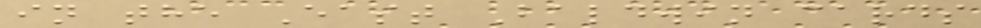in the East Baldwin cards
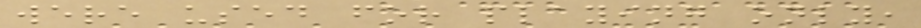were used for playing only,
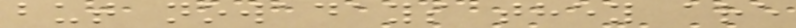but nowadays they are
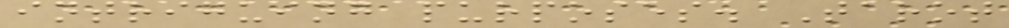intriguing purposes. Tarot
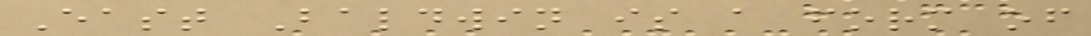East Baldwin is a form of
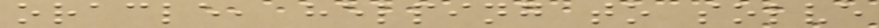oracle, helping to solve
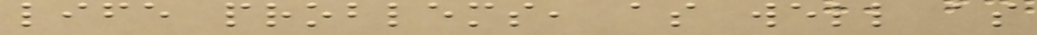life problems, as well as
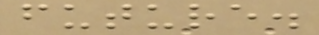future.
